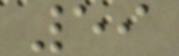59
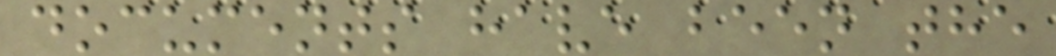documents have been the
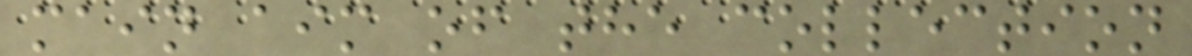main aim of the collection
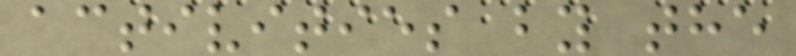activities by the
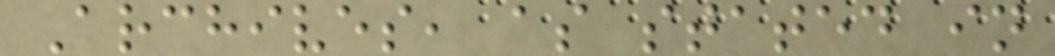Archives, as stated in
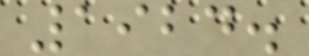1924.
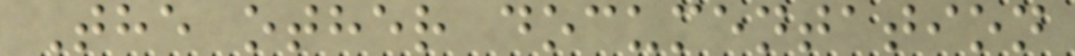The other documentation
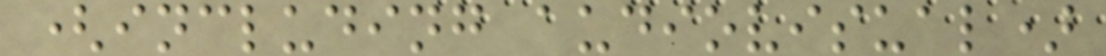(including audiovisual)
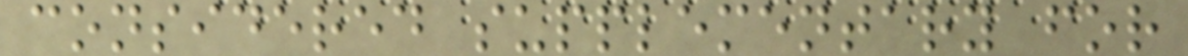considered supplementary for
